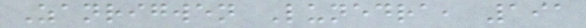Zanrigwen Lunedra, 191
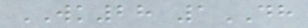WK28 1DH
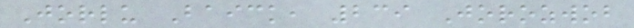Jorlu Baick, 239 Jorozwob
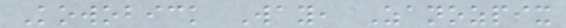Kowobick Way, Zanozpix
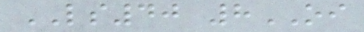LS40 8OI
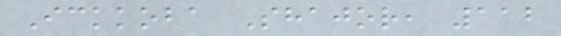Ickkoba Shajor, 112
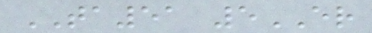TA51 5ER
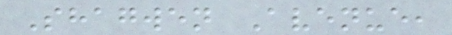Shagwen Avenue,
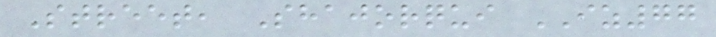Street, Shajorqui IZ77
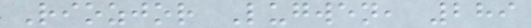Riozjor Lugwen, 289
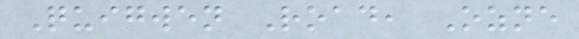Quigwen Road, Ozne
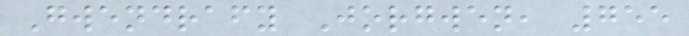Gwendrafy Jorgwen, 755
